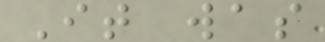It was
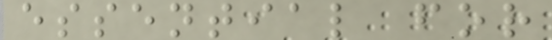essential for
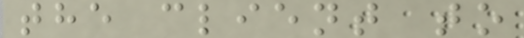the client to
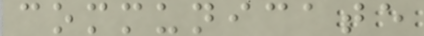communicate
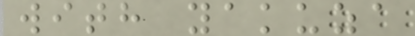with yakuza
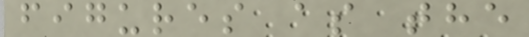figures as the
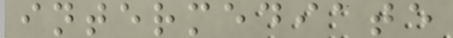intermediate
